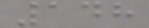148
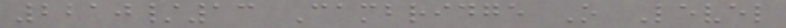2210/13 Cambridge O Level
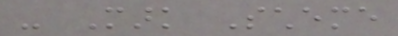- Mark Scheme
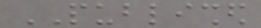PUBLISHED
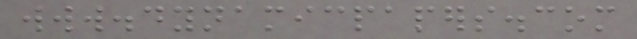www.dynamicpapers.com
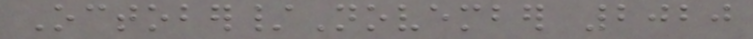October/November 2020
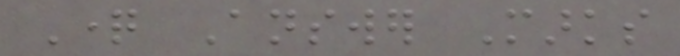Question Answer Marks
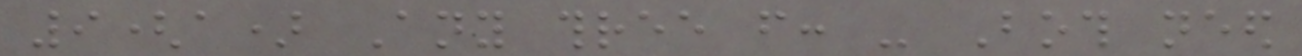9(a) Any three from: - Both need
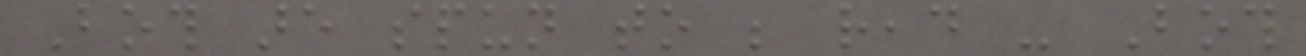Both are spun to be read - Both
